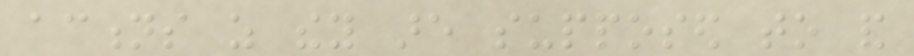actions as they are supposed to and
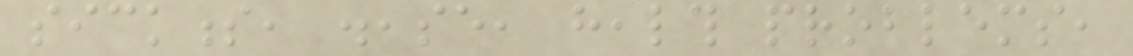sickness, disease, health problems,
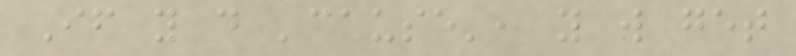If you do 'cause', you will get
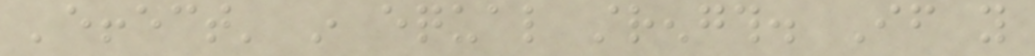'effect' in equal strength. If you
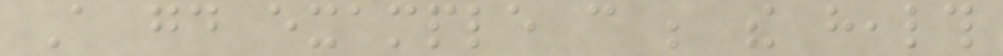A good example can be the health
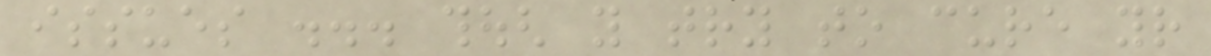issues ... though you try to cure your
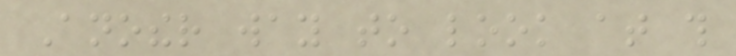Another way to look at this
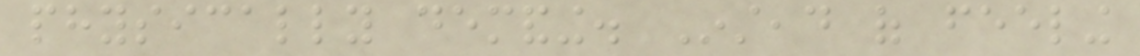physically demanding. Instead of feeling
